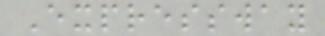Expressway
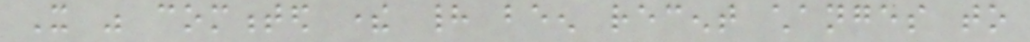It was commented there had been recent changes to
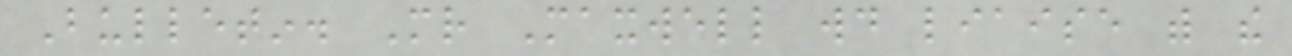Bulletin. Mr Maxwell would liaise with the
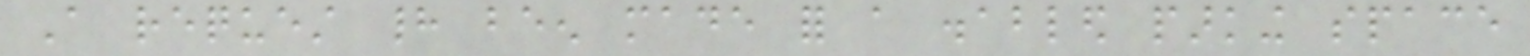A request had been made for a disabled parking space
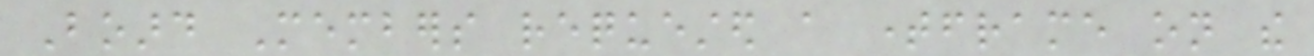Board Members requested a timeframe on the
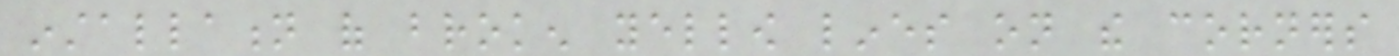installation of broken yellow lines on the corners
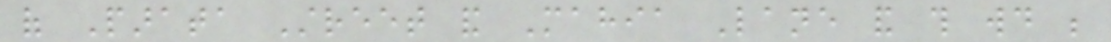of Parata Street and Mahia Lane and this would be
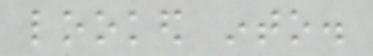looked into.
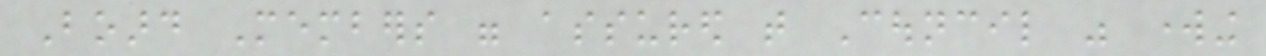Board Members were assured that Council was working
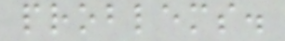problems.
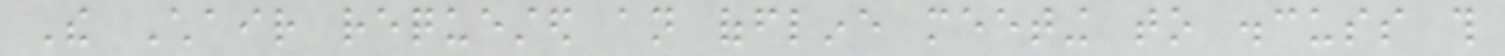The Chair requested an offline meeting to discuss this
